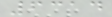6314
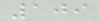109
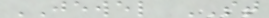JEWEL ST
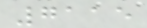7115
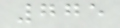775
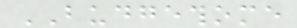BUDGETHOME
